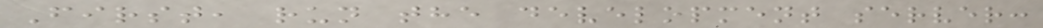First, run the development server:
